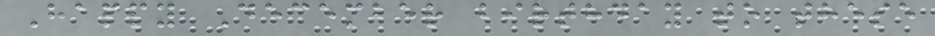Happy December birthday to these
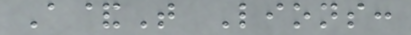A&T Lions:
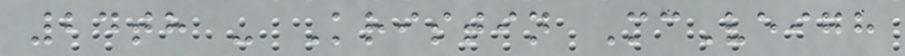24th - Kristin McVeigh
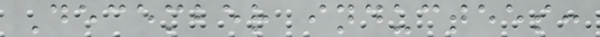December inductees:
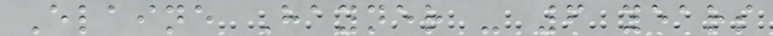Elaine Hayner - 6 years
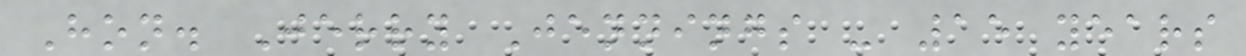Hon. Jerry Jennings - 15 years
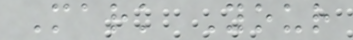Mark Your
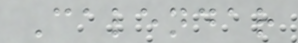Calendar
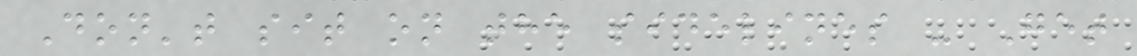Don't sit on the sidelines - Get
